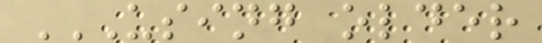USING OLDER
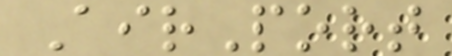AirPort
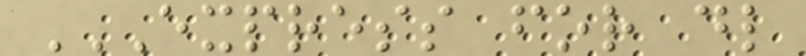EXPRESS FOR DL
